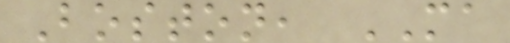Boston, MA
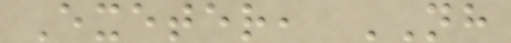Exeter, NH
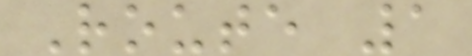Route 1
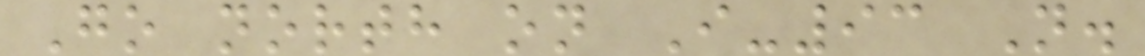Go north on I-93 N.
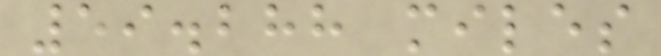59.288 miles
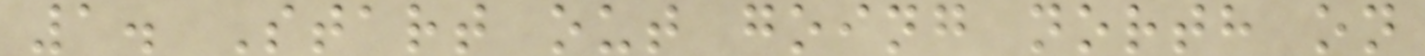1. Start out going north on
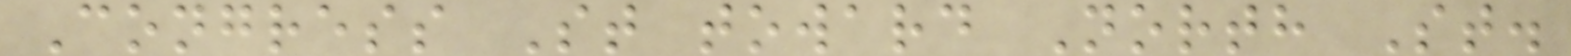Congress St toward North St.
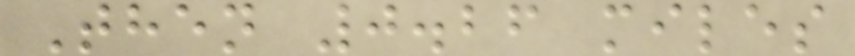Then 0.26 miles
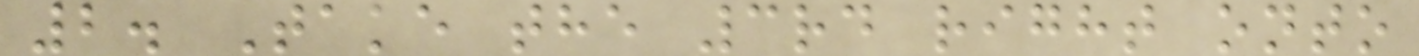2. Take the 3rd right onto
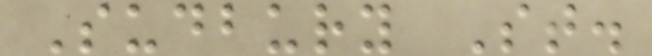Sudbury St.
